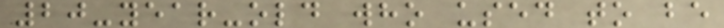20-year-old who used to be
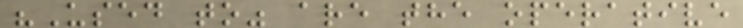"Used to" are the operative
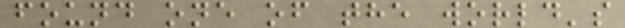found one of the world's
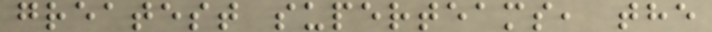greatest superteams, the
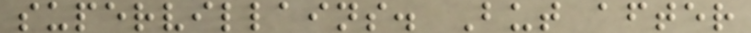supervillains. But after
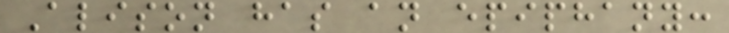Alison has an epiphany:
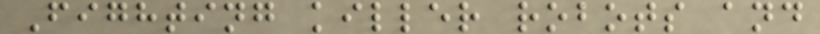Fighting killer robots and
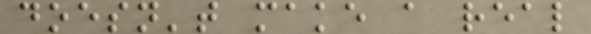doesn't make a real
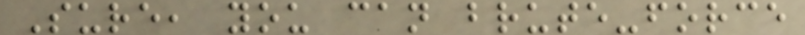Sure, you can brute-force
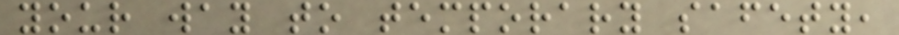your way to temporary safety,
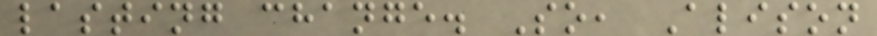lasting change. So, Alison
